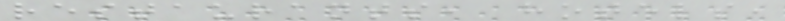restaurants, hotels,
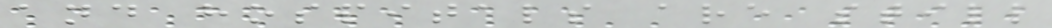and hospitals are still
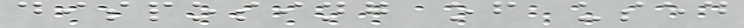disposing of used
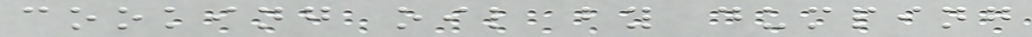cooking oil by dumping
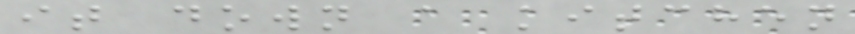it down a kitchen
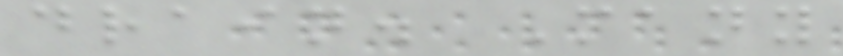drain. Many
